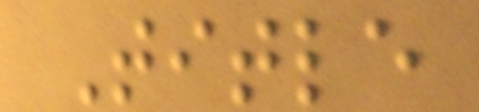Title
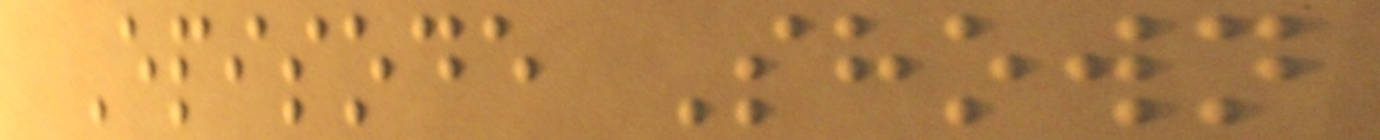Episode Shown
